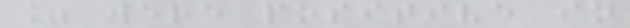% were positive in
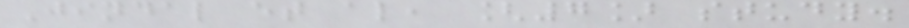Jindal et al, [7] study.
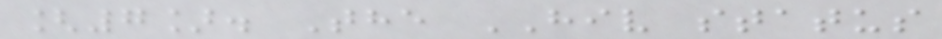[7]. The HIV status
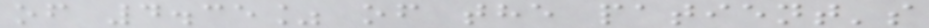of 4.35% of the patient's
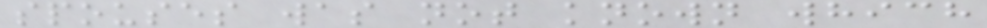spouses was not known which
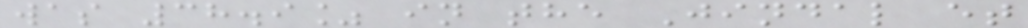was 38.9% in the Jindal et
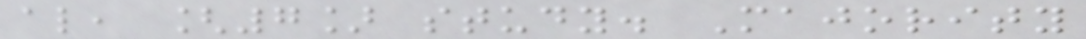al, [7] study. Majority
